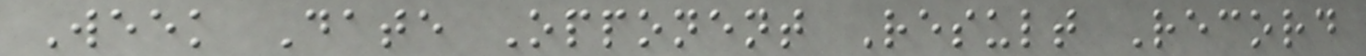Week Date Opponent Result Record
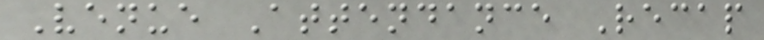Venue Attendance Recap
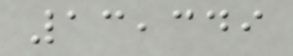13,349
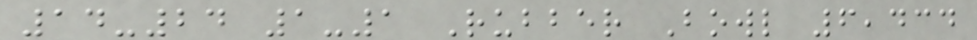14-24 1-1 Rubber Bowl 6,434
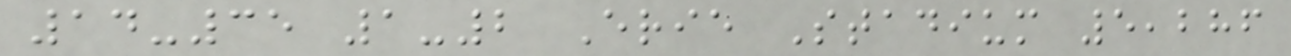14-35 1-2 Erie Stadium 5,286
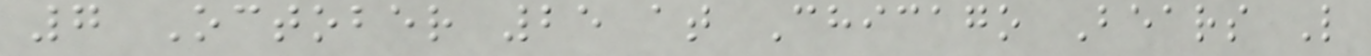7 October 25 at Chicago Bears L
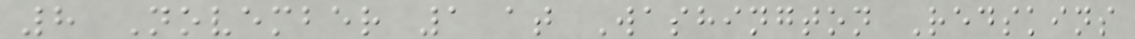8 November 1 at Washington Redskins
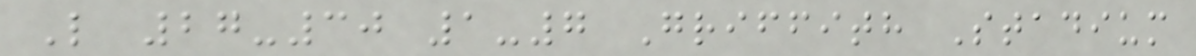L 27-30 1-7 Griffith Stadium
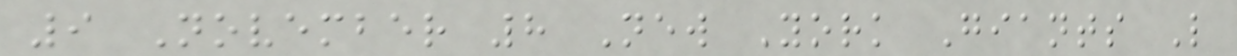9 November 8 New York Giants L
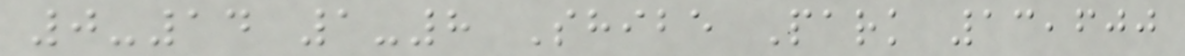0-14 1-8 Shibe Park 13,600
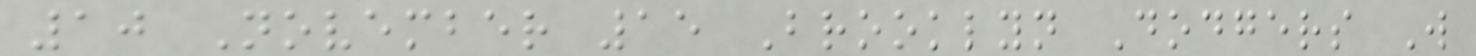10 November 15 Brooklyn Dodgers W
